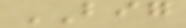BIG
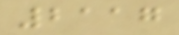2117
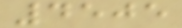4505
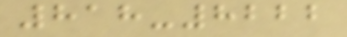818-8222
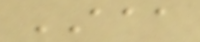AAA
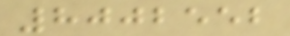8002552
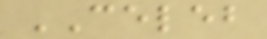CELEB
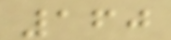160
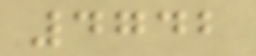4742
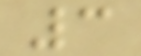3
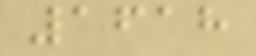1618
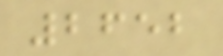2652
